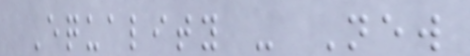Equality - New
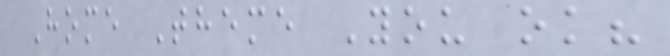Home Theme You ok?
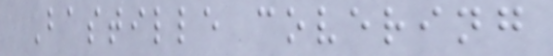Bastille covering
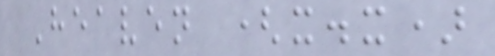Heaven (x.x)
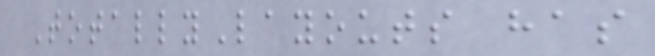TotallyLayouts has
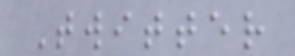Twitter
